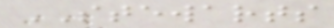STEWARTS
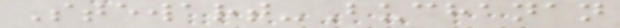Stewart-Buchanan
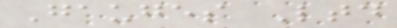Gauges Ltd
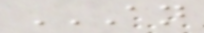AN
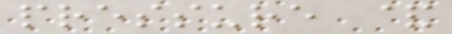pressure &
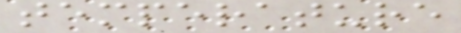temperature
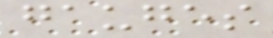gauges
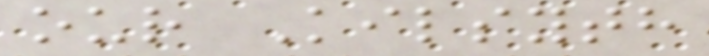our Kilsyth
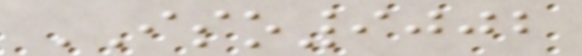ISO9002
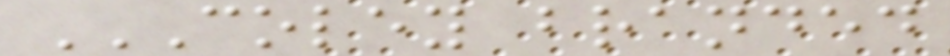COLEY BRANDED
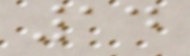14
